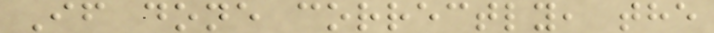If done correctly, the
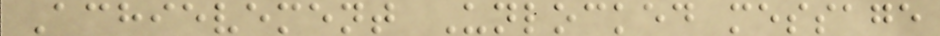Achievement Unlocked message
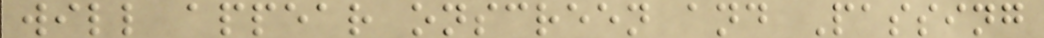will appear onscreen and Passing
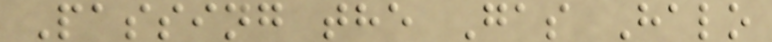Passing the Gas Halo
